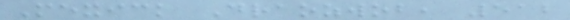Mexick Draozwob, 512
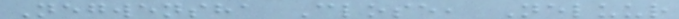Negwensha Close, Neluur
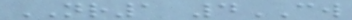NR1 4CW
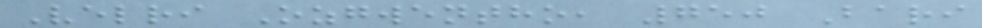Velri Ozgwentho, 750 Bari
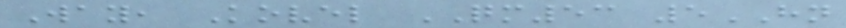Way, Kovel QM53 5HN
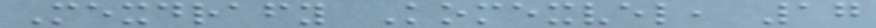Mexdrafy Komexvel, 17
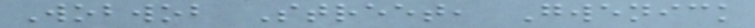Wobwob Street, Gwenick
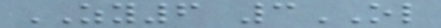ZY6 3OL
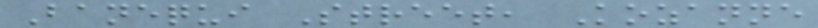Banequi Street, Kozanne
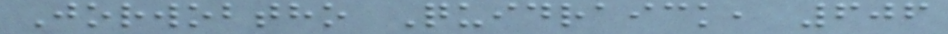Jorwobtho Quidraick, 606
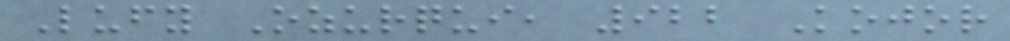Lufy Ozurqui, 922 Kojor
